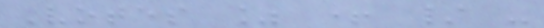Votes % + / -
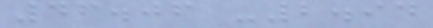46.06 -2.94
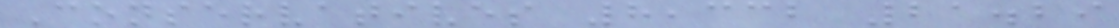Conservatives 8,332 21.29
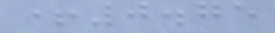+0.75
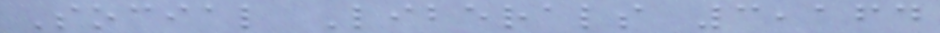Social Liberals 3,164
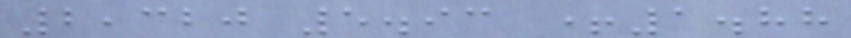2,320 5.93 +1.88
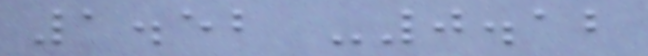1.52 -0.12
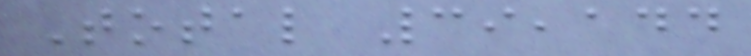Total 39,144
